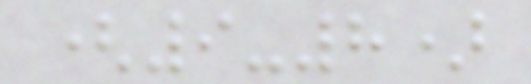(9-8)
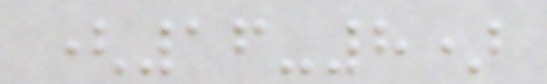(16-8)
